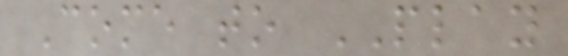Come to PLAY
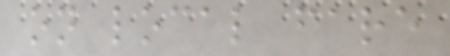on local fare
